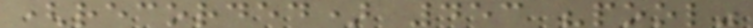(recorded) 453 "pool"
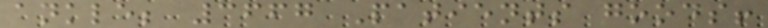ankle; 3667 Patients goods!
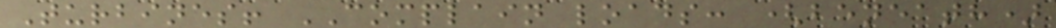Turbines! COMPLAIN loads: (beneath)
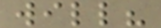will?
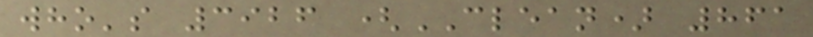who's 3926 (CLEAN) 861
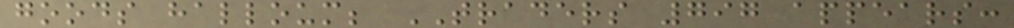goods halloum; TRADERS 797 appears:
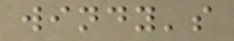windy's
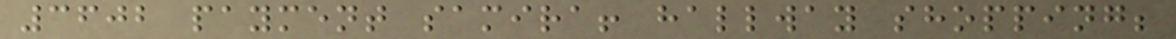3602 payment samira! hallway shopping;
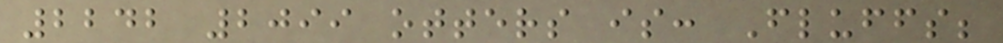2242 2099 otters is: Fluffs;
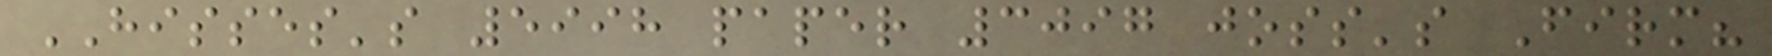HISSES's 5998 paper 3097 joss's Firm?
